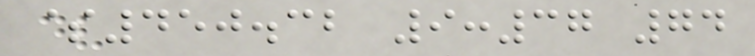$450.32 9:37 74
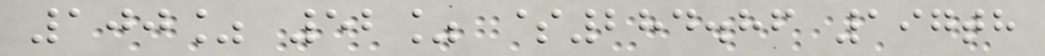100% 52% $284.86 197th
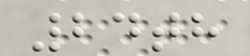24th
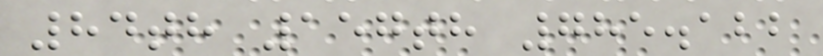84th 157th 785.122
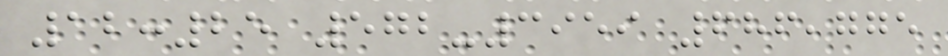12:25 572-3959 686,775
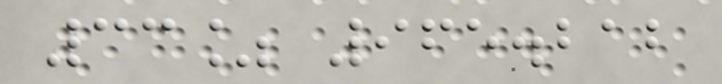33% 965.212
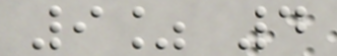9% 4
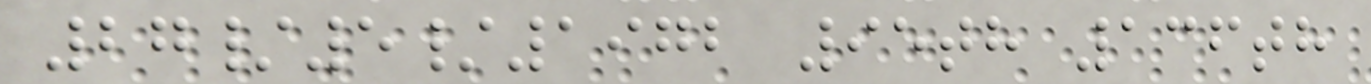27/5/1972 95th 136th
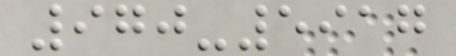970-5917
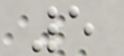5
